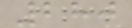280
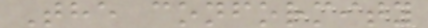The conformity
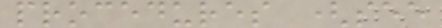procedures (see
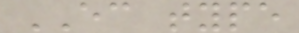EC type
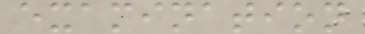examination
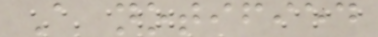A notified
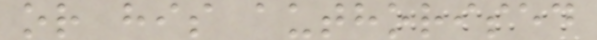or his authorised
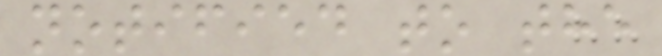notified to the
